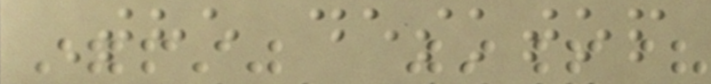The desktop
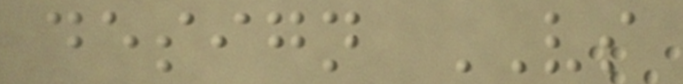design VS
